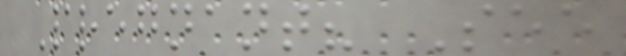Pregnant? See
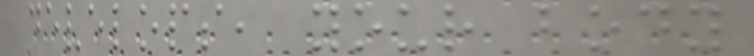develops, your body
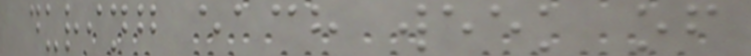during each week of
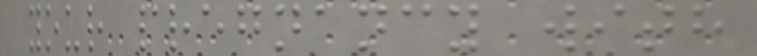your pregnancy with
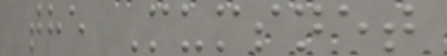the Mumsnet
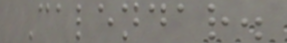Calendar.
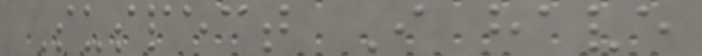Suspect I have
